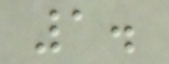1.
